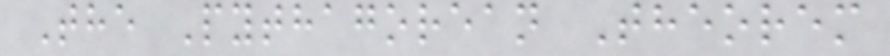The Pythagorean Theorem
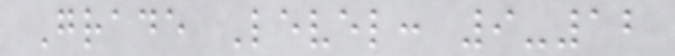Grade Level: 9-12
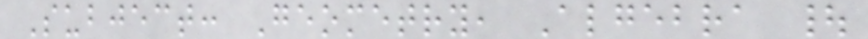Subject: Geometry, Algebra |
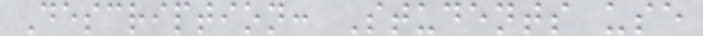Description: Students use
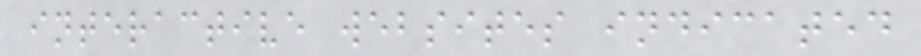interactive websites indicated
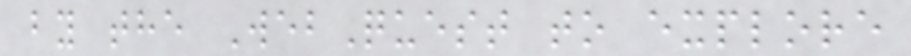by the WebQuest to explore
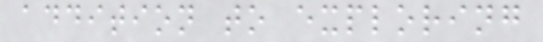addition to exploring
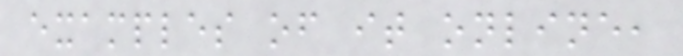examples of it online,
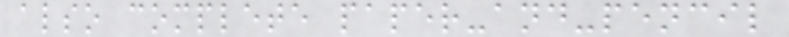also complete paper-and-pencil
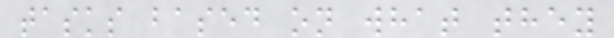tasks based on what they
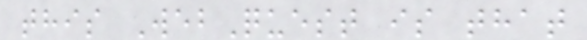this WebQuest is that
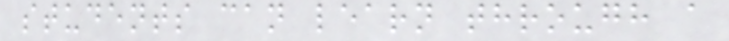students can learn through a
